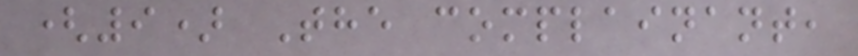(9) The complainant,
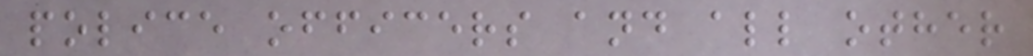police officers and all other
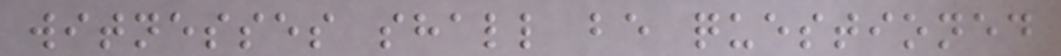witnesses shall be questioned
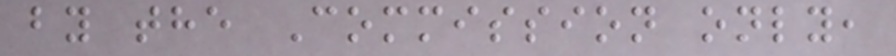by the Commission only,
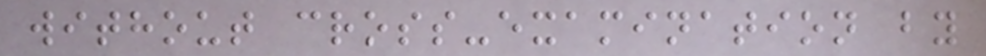without cross-examination by
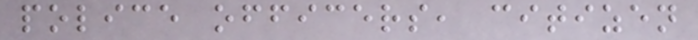police officers, citizen
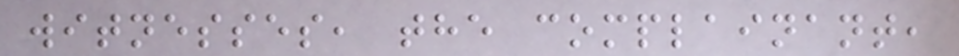witnesses, the complainant,
